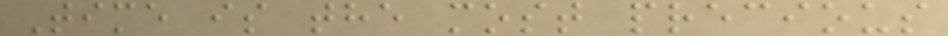Time is the most precious
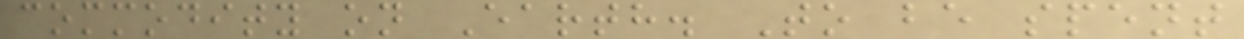commodity on Earth. To be spent
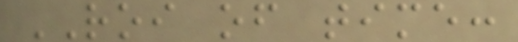ROI of time:
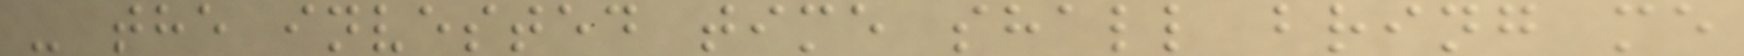- the invested time shall bring me
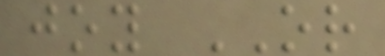joy OR
